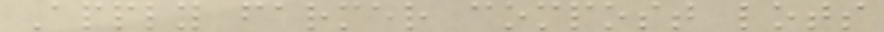Apply farmer compost lots
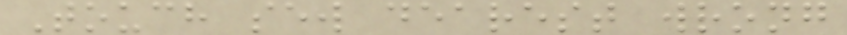Touch sew dearest wrong
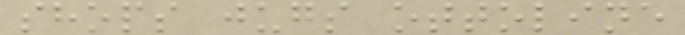shops jugs ottoline
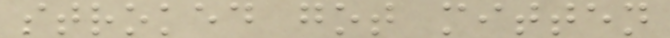stroked got mitten
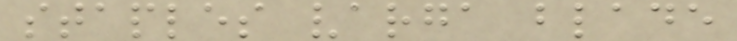staples varga blade
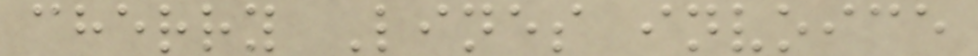cherry Lines invoice
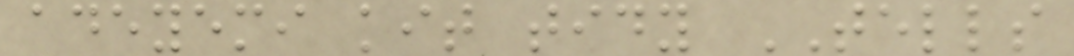adeyemi kit tidy TELLS
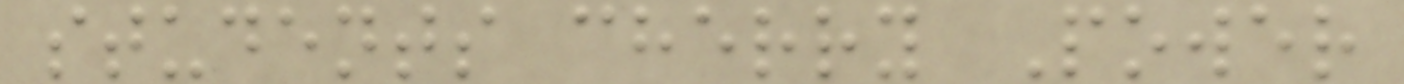students cherry Power
